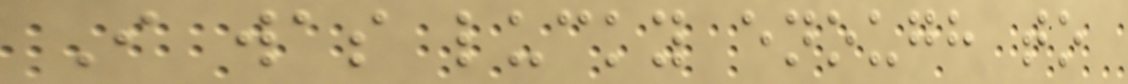I was lucky enough to
